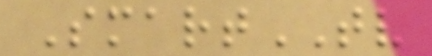SmartTV
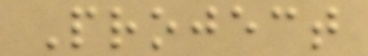Project
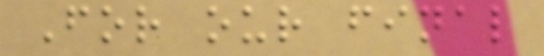For our final
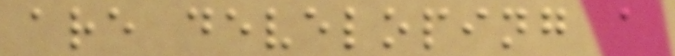are developing a
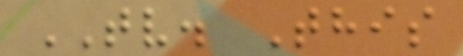TV. This
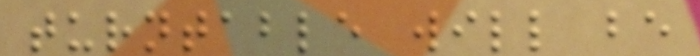turntable will be
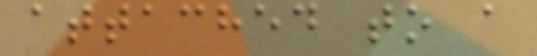attached to a
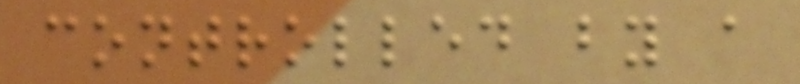controlled by a
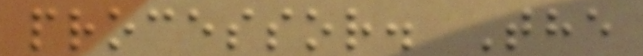processor. The
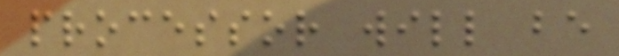processor will be
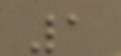1
